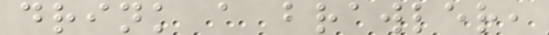drink a brawler,
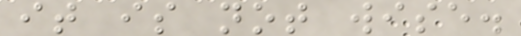it is not wise.
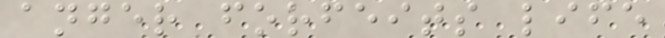anger forfeits life
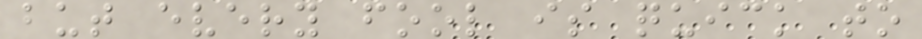but every fool is quick to
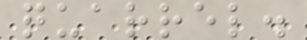quarrel.
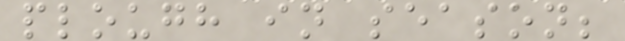plough in season;
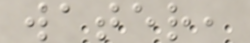water,
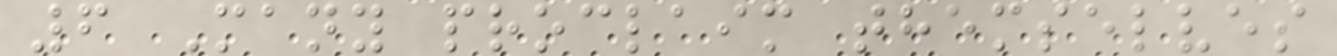6 Many proclaim themselves
